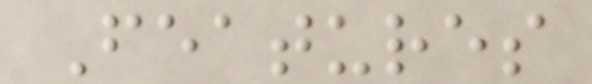Features
